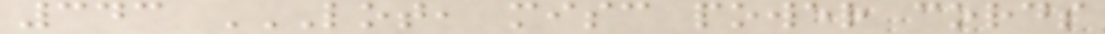343 LOT, MISC POWER CORDS
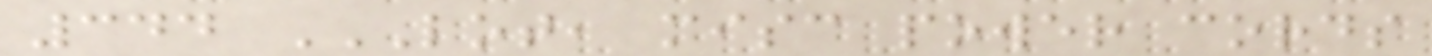344 LOT, MISC POWER CORDS
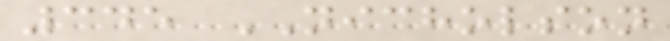345 NICHOLSON
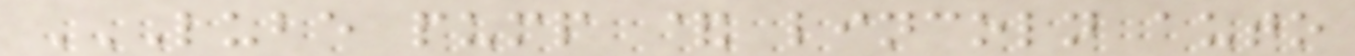LUBE PUMP & LINCOLN AUTO
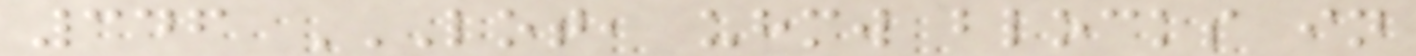346 LOT, UHMW BLOCKS IN
